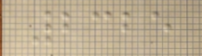2325
